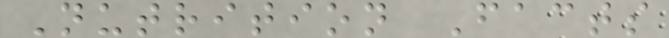Nutrition Facts
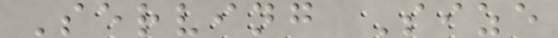Serving Size
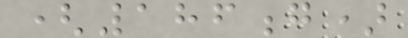(186g)
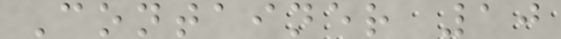Container 10
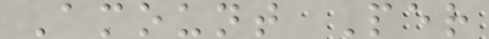Amount Per
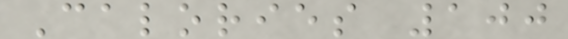Calories 100
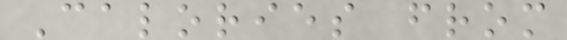Calories from
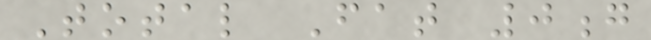Total Fat 0g
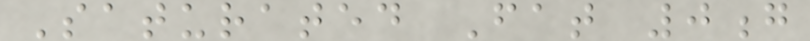Saturated Fat 0g
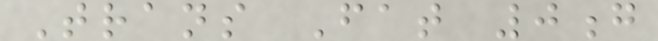Trans Fat 0g
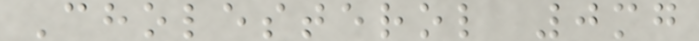Cholesterol 0mg
